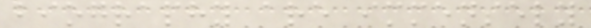biography are immensely
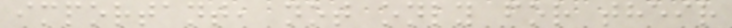important, not only for their
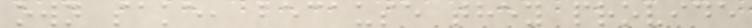own sake, because they provide
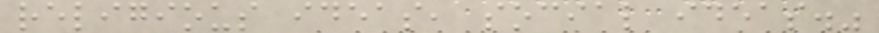religious ideas, social ideas."
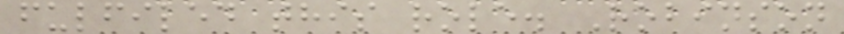fulfiled this role. Robinson
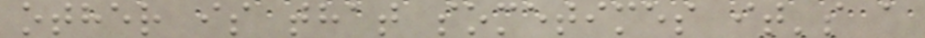other is that sometimes it's a
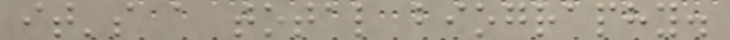it's a total biography.
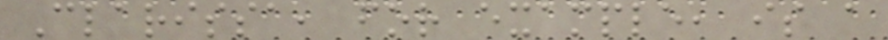Clarissa, for example, is a
